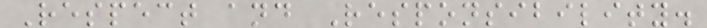Respect and Responsibility.
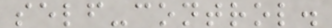self-control.
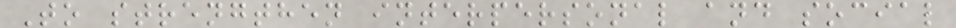To strengthen interpersonal and social
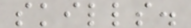skills.
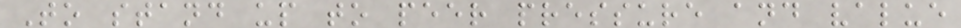To stand up to peer pressure and value
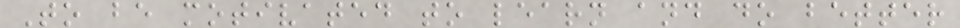To be motivated to learn and do better
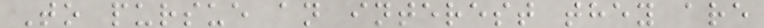To pursue an interest they are
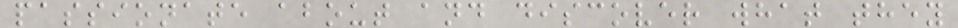passionate about and discover what they
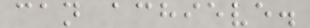can achieve.
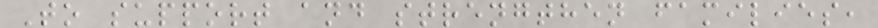To support and strengthen families,
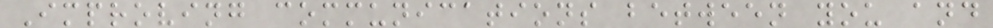Improving communications between you and
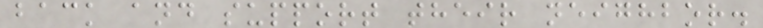back and support their neighbor.
